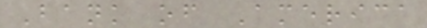Bank of America
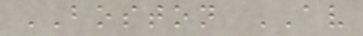BOSTON AV
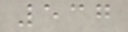537
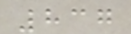837
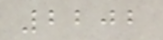2202
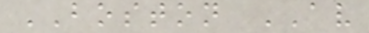BOSTON AV
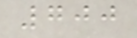700
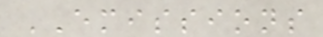EMISSIONS
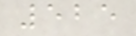525
